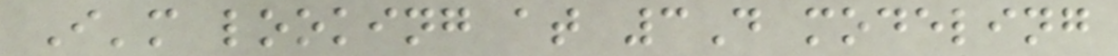I'm looking at 3D modeling
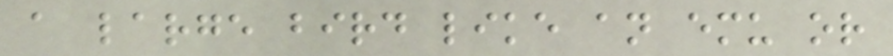a large bird like an emu or
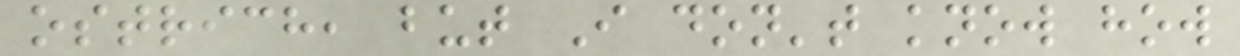ostrich, but I don't know how
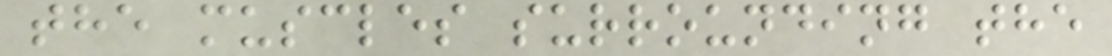the muscles surrounding the
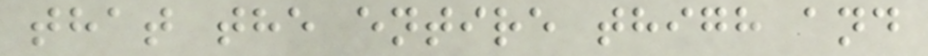that the entire thigh and
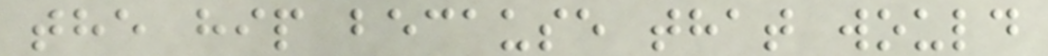the hip because that would
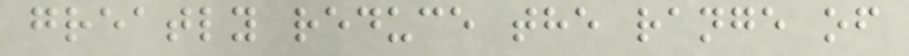greatly reduce the range of
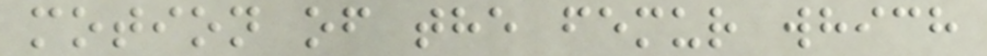motion of the femur which
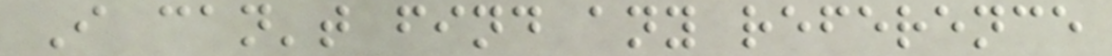I can't find any reference
